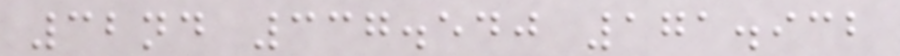32nd 337.540 171.932
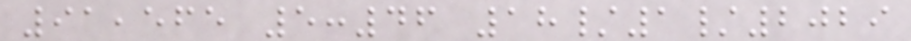91,565 5:46 18/1/2029
